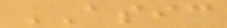ASIC
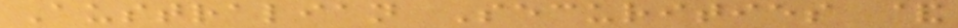Australian Securities &
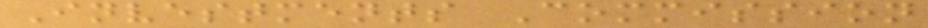Investments Commission
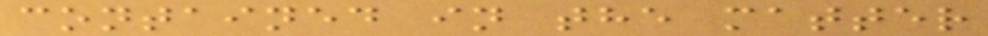contained in the matter
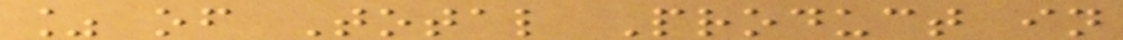% of Total Product in
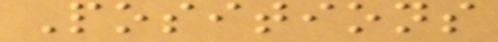Positions
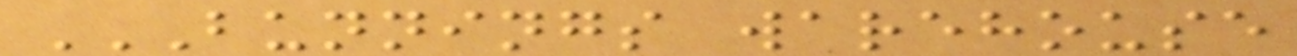BUNNINGS WAREHOUSE
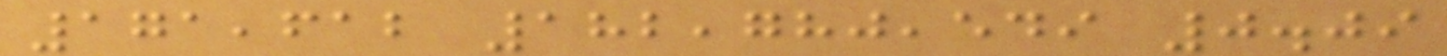171,612 182,780,549 0.09
